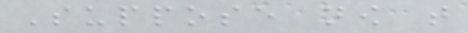Suppose now that
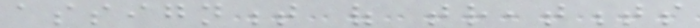assignment of treatments
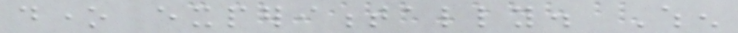done experimentally. When
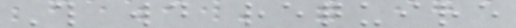This would require
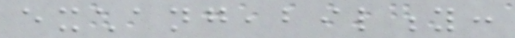exchangeability:
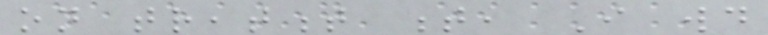on treatment t, I would
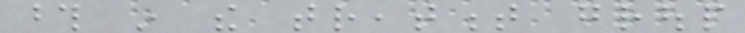those in the treatment group
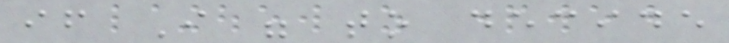if I were to decide
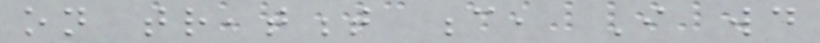on treatment c, I would
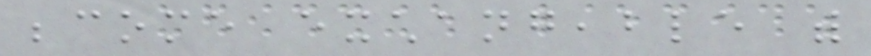become exchangeable with
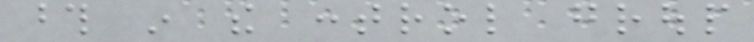those in the control group
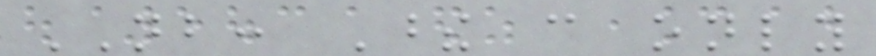NB: These can only
